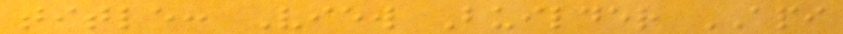title: View Builder API
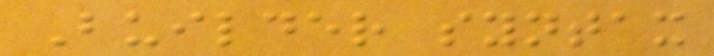Builder syntax
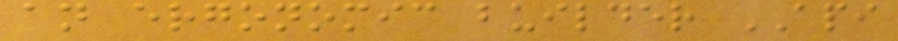an ergonomic builder API
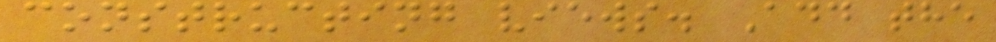constructing views. Add the
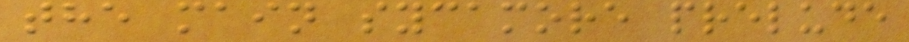the main sycamore prelude
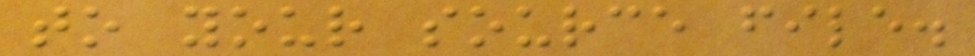to your source file.
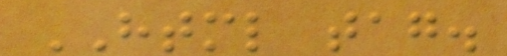HTML tag.
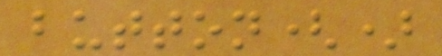button()
